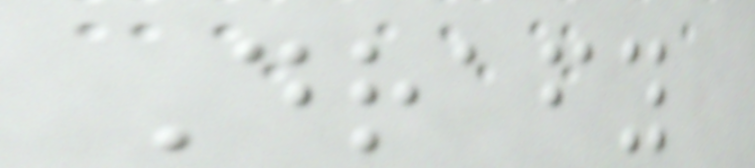Drafy
